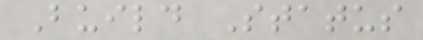Build Status
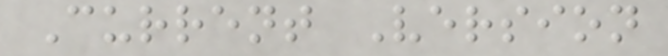Current Version
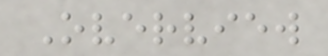Overview
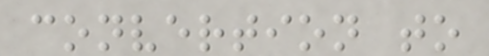convertion to
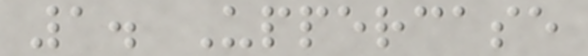1. Uppercase
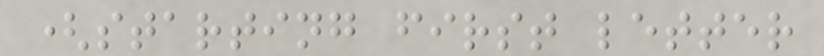(starting first letter
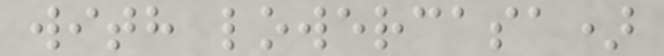with lowercasa)
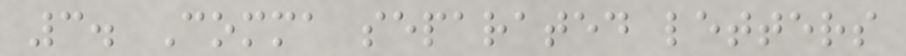3. Comma separated letters
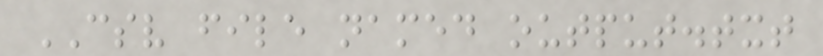CSV file named output.txt
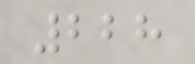228
